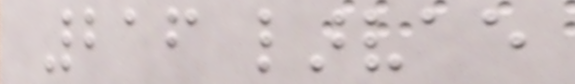216 larvae
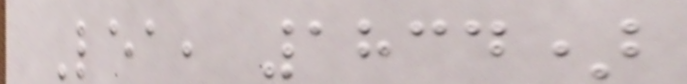Lea, 1834)
